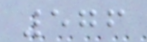576
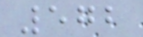572
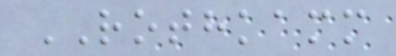ROTHKAMM
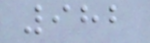982
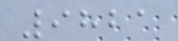9821
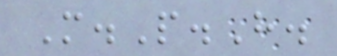M.P.H.
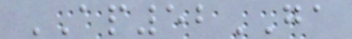AP52GA
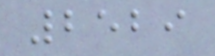2529
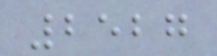2527
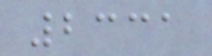2331
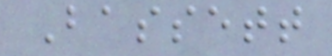Bassett
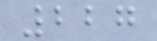227
